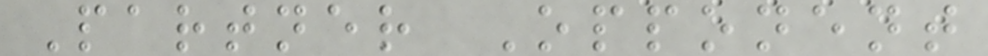Partner Opponent
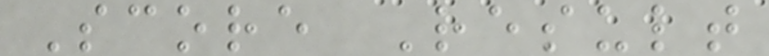Score Result
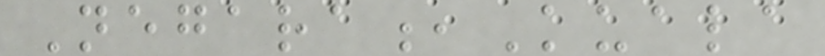Negara,Kuala
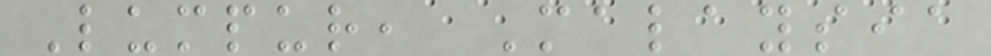Lumpur, Malaysia
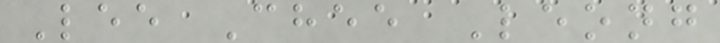Lee Chee Leong
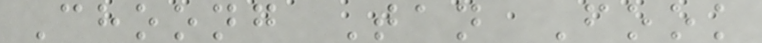Choong Tan Fook
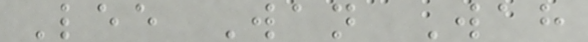Lee Wan Wah
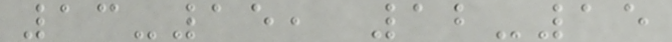13-15, 12-15
